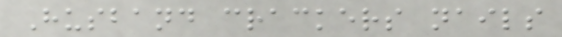Husband crackers nails
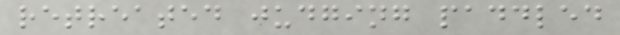retreated judging paddled
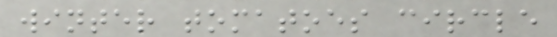winter tomatoes circle
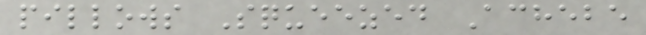pillows Squeezed Achebe
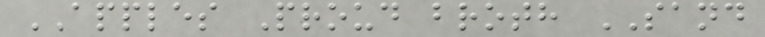APPLES Proud broth SAND
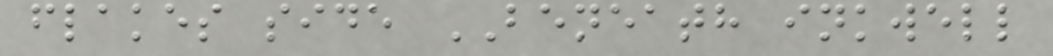flakes side BENEATH inkwell
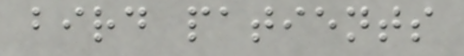bird patients
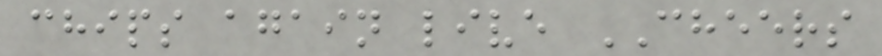chips again live CHEERS
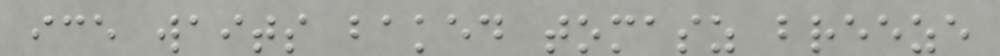ice waits baked tomasz breeze
